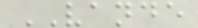VANDE
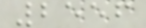2556
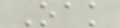Oak
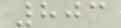803
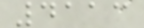4113
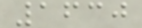1630
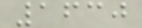1630
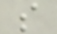s
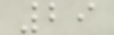29
